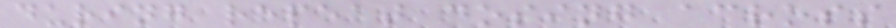during repeat dosing across
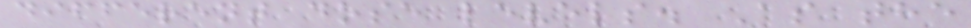different dose levels. As the
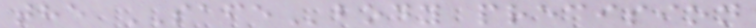the SAFEbody precision
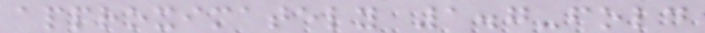approximately 1.7-fold
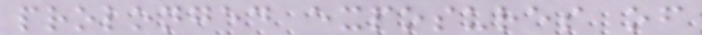prolonged exposures of
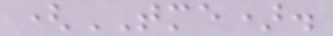(TME).
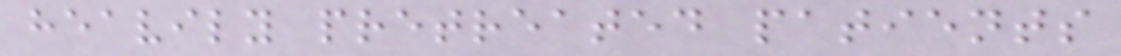heavily pretreated patients
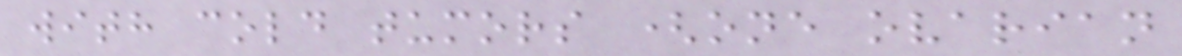with cold tumors (one ovarian
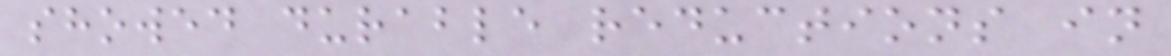showed durable reductions in
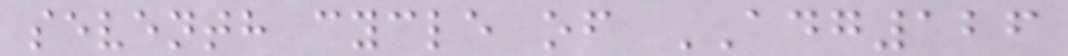seventh cycle of ADG126
